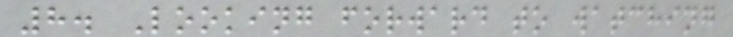8. Looking forward to watching
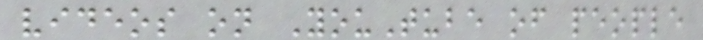videos on YouTube of people
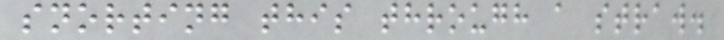snorting this through a straw.
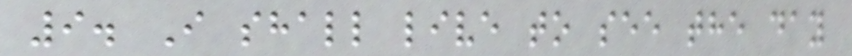9. I shall live to see the day
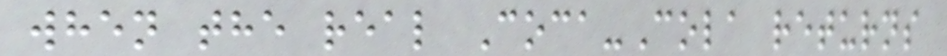when the real Coca-Cola returns
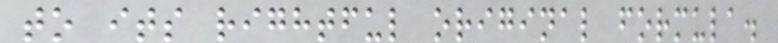to its rightful original formula.
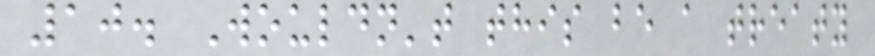10. Wouldn't this be a treaty
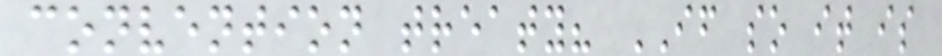convention treaty? IF so it is
